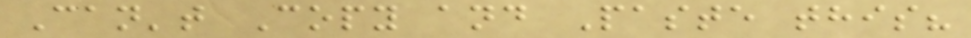Can't Copy and Paste this?
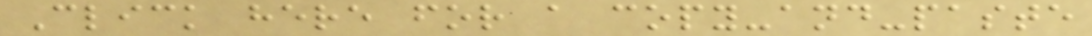Click here for a copy-and-paste
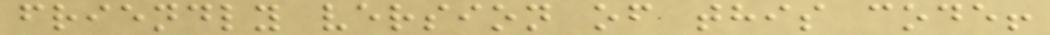friendly version of this code!
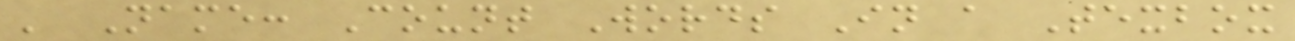' Name: Count Words In a Texbox
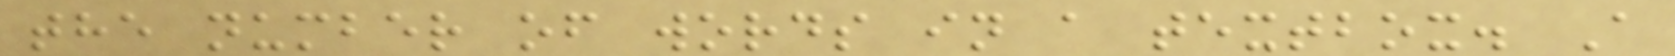the number of words in a textbox. A
